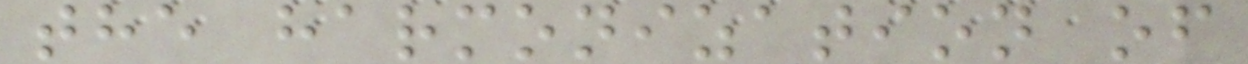the harmonization of
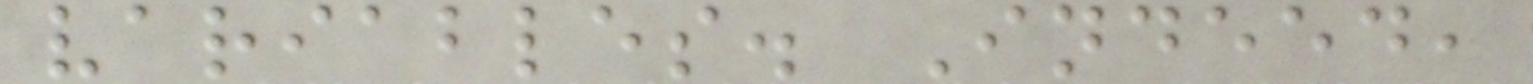variables. Indeed,
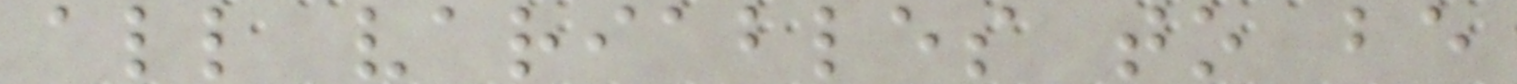all variables to be
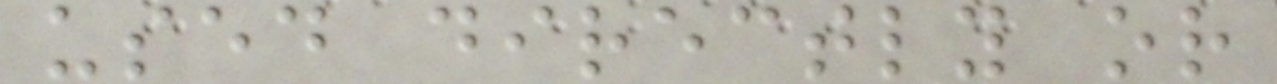used directly or
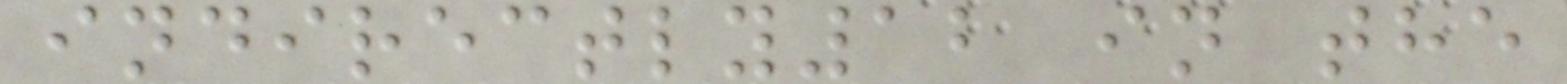indirectly12 in the
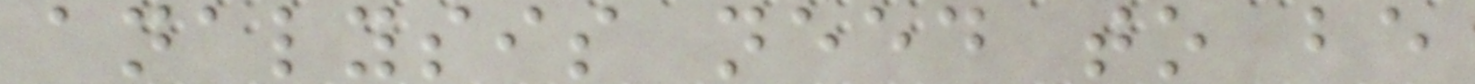analysis need to be
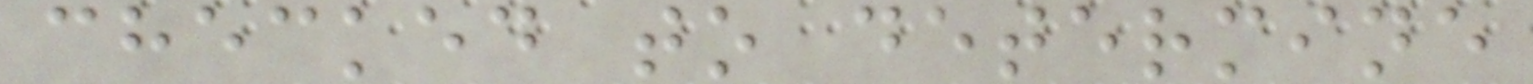checked to determine
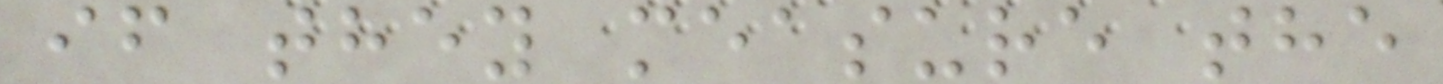if they measure the
